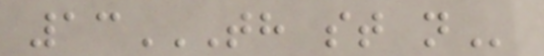13TH ST N
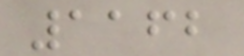1162
